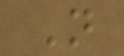N
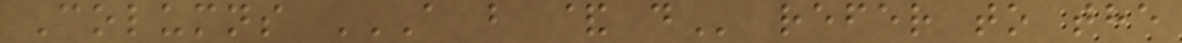Columns A B & D refer to the
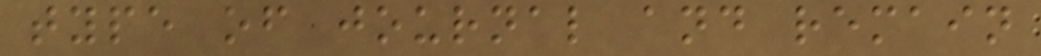type of journal and remain
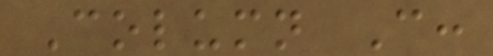Column C:
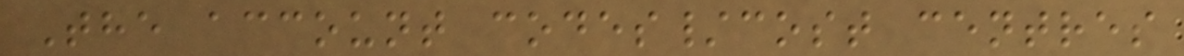The account codes/cost centres
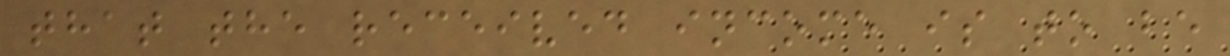that the received income is to be
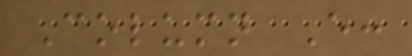Column E:
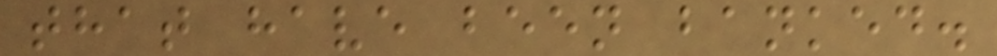that have been banked.
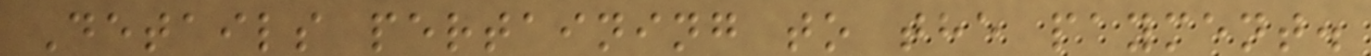Details pertaining to the payment.
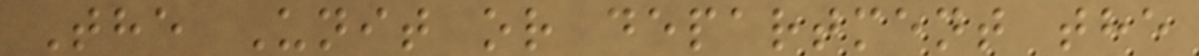The Unit or department the
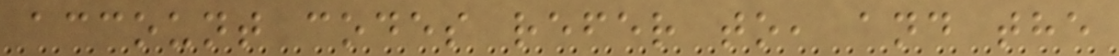account codes refer to, and the
